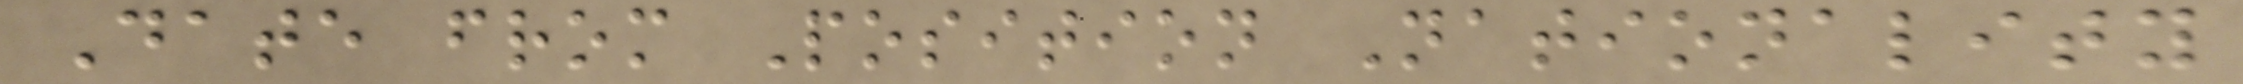Date from Position Nationality
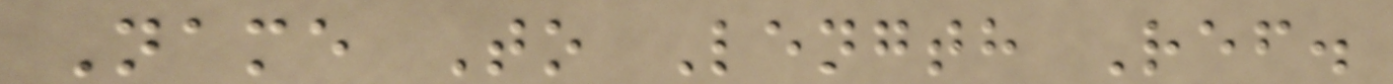Name To Length Ref.
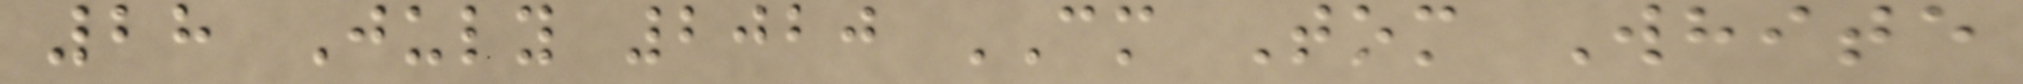28 July 2020 CM Tom White
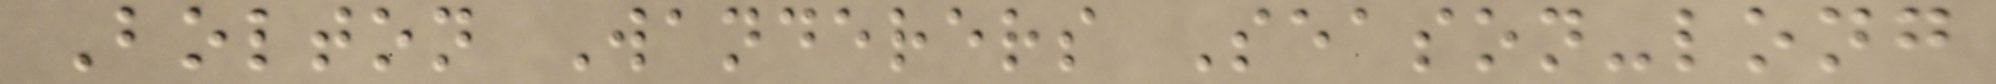Bolton Wanderers Season-long
